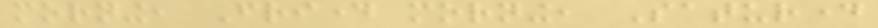morning, Friday morning, Saturday
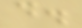do.
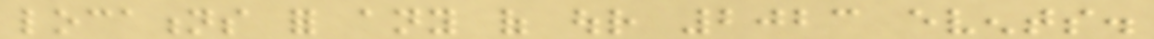locations for any of our 2023 events.
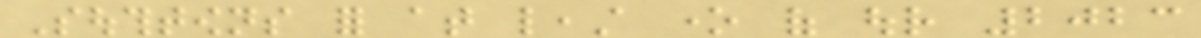Southtowns for at least one of our 2023
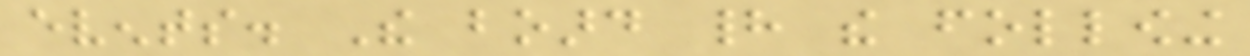events. The board had the following
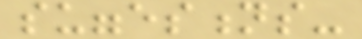suggestions-
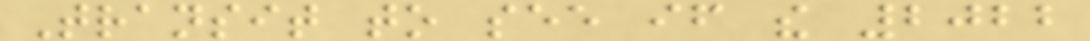Transit to see if the 2022
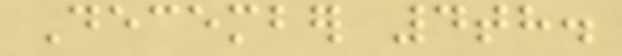December 4th.
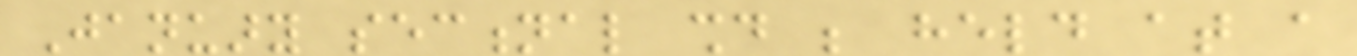January sectional should be held at a
